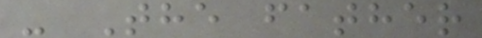- The father
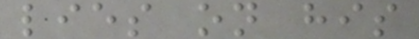lies on his
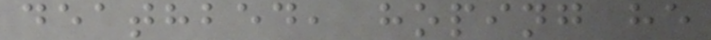deathbed, hoping he
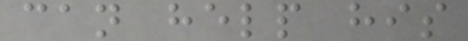can help his
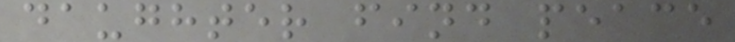daughter find peace
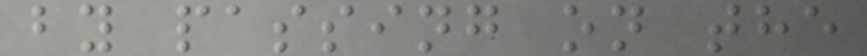by passing on the
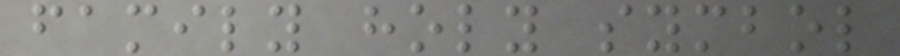family holy symbol
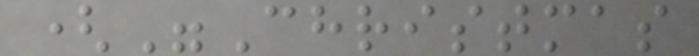("Christmas
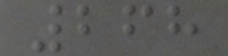268
